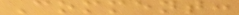Comment:
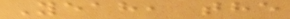Yeah, the
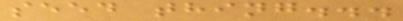seed thing...
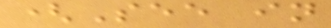(See in
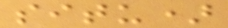situ)
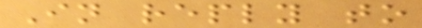In reply to
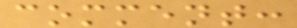comment:
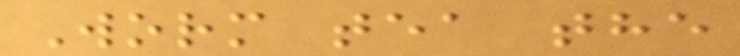Worm tea the
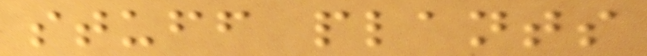stuff plants
